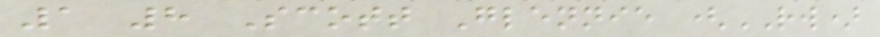1 8 Scott Glennie (RW)
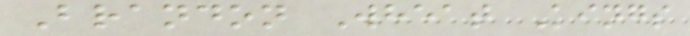Brandon Wheat Kings
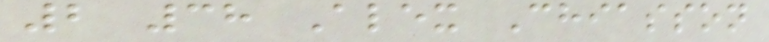2 38 Alex Chiasson
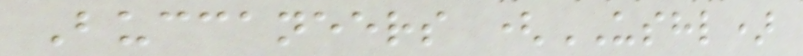Buccaneers (USHL)
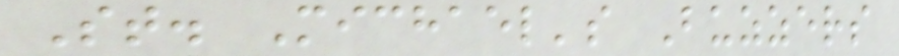St. Michael's Buzzers
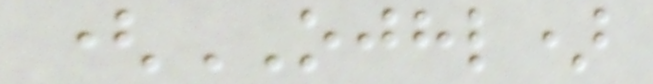(OJHL)
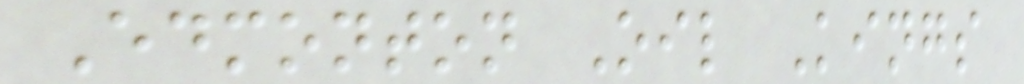Edmonton Oil Kings
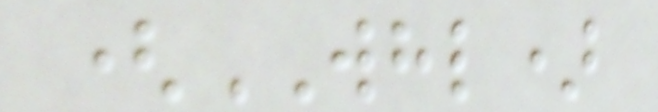(WHL)
